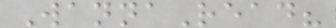WannaRead?
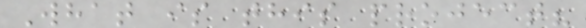What is this project?
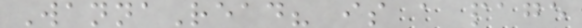WannaRead? is a page
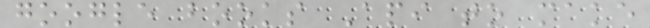google books Api to make
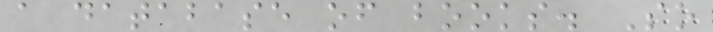a database of books. So
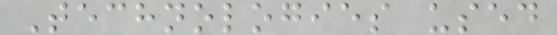Technologies used
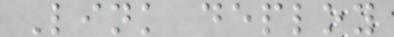Link deploy
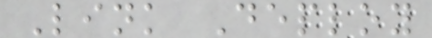Link Deploy
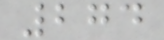274
